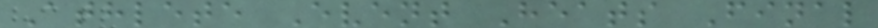Athlete Event Heats Final
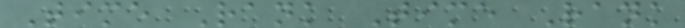Time Rank Time Rank
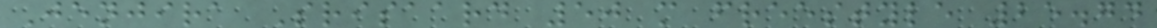Jenjira Srisaard 50 m freestyle 25.74
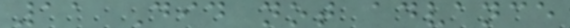11 Did not advance
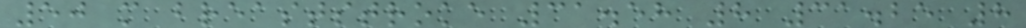50 m breaststroke 31.58 8 31.25 8
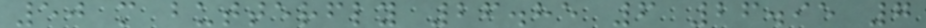50 m butterfly 26.85 6 26.95 7
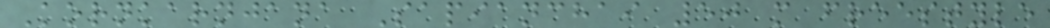Kornkarnjana Sapianchai 50 m freestyle
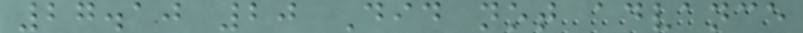27.10 20 Did not advance
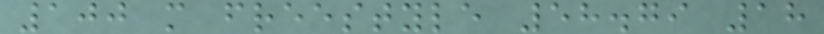100 m freestyle 58.79 18
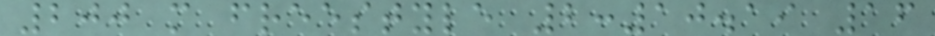200 m freestyle 2:10.19 16
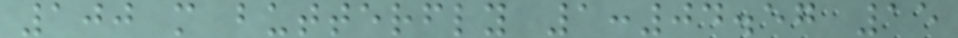100 m butterfly 1:04.57 15
